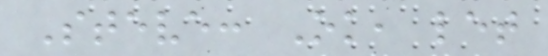Steve: Ok, let
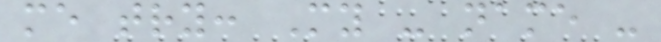me try: My - name -
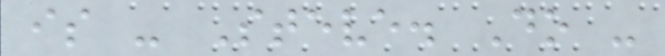is - Steve. Do -
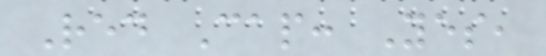Red Cap: Yes,
